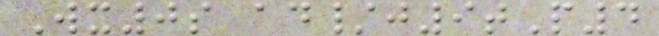Wx0s ad/j9tP4
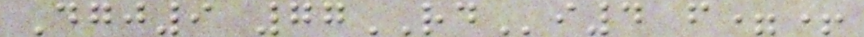Dgj9 77RDi4 f=+
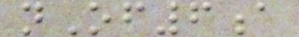nOf6a
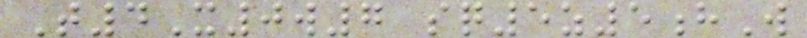T4X0w7 sq5z5hW
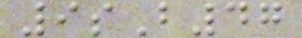9sB47
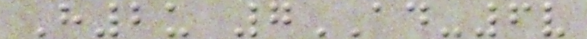H2u 7AD-6v
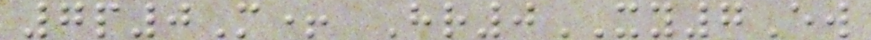7p0M+ Hr0XY7Ew
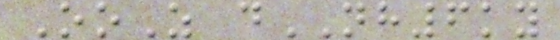OoZ dNH6ky
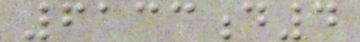6133d4
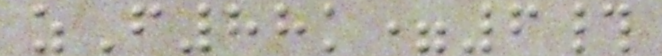zF88k=6#
